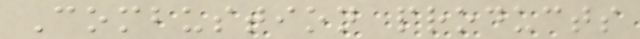Combustion products
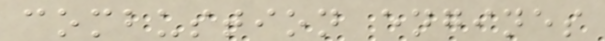combustion engines
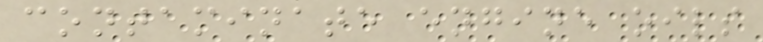contaminate engine oils
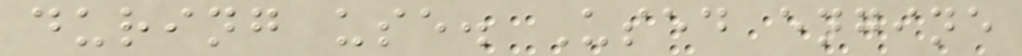during use. Used engine
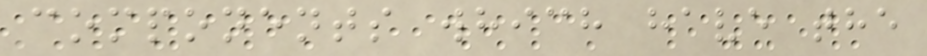components which have the
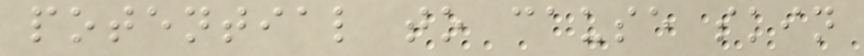potential to cause skin
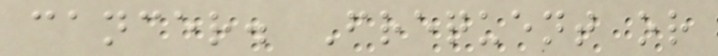cancer. Frequent or
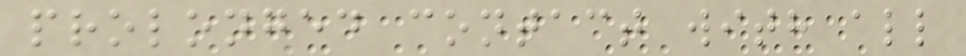prolonged contact with all
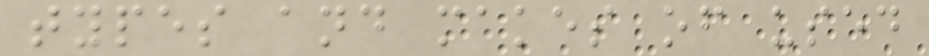types and makes of used
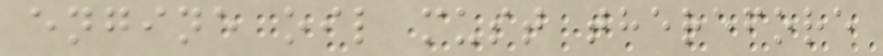engine oil must therefore
